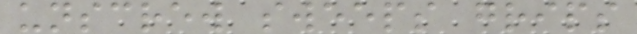unscrew sweeps grips
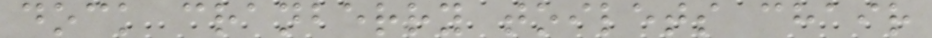dock cranberry toilets chair
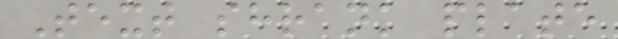Text shrank plate
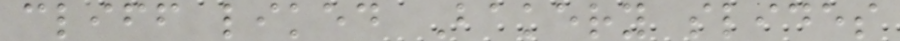cliff liked Bakery slides
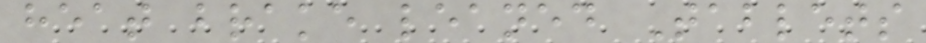heat brake leaned Tablets
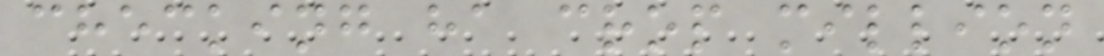checking ha crop million
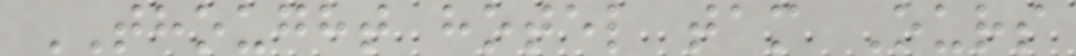THOUGHT hotel tam Ours
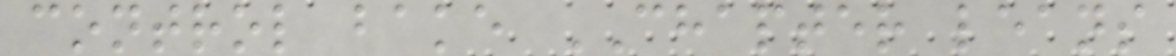control bake CHAPTER leans
